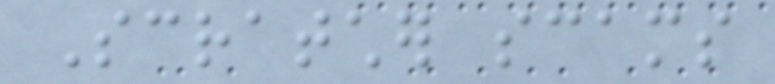Scratcher scams
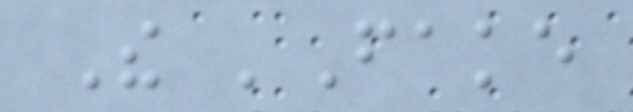The 'Fake
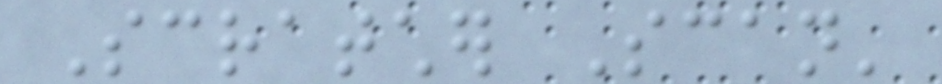Scratcher Scan'
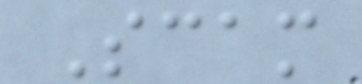Scam
